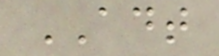ADT
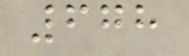678
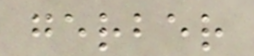gerber
